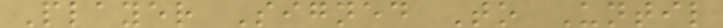Player Signed To Until
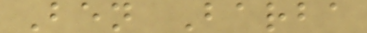Ben Barba
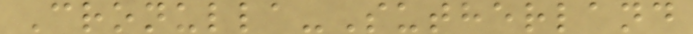Cronulla-Sutherland
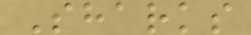Sharks
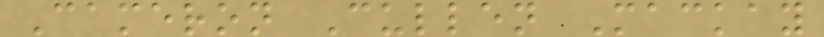Cameron Cullen Mackay
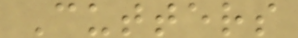Cutters
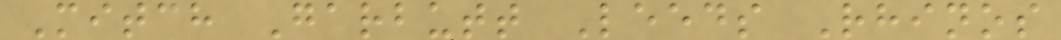Mitch Garbutt Leeds Rhinos
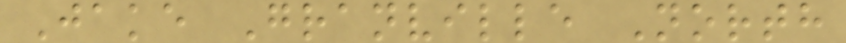Jake Granville North
